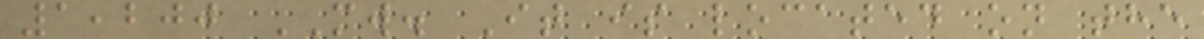1,200 MW. It is located on the
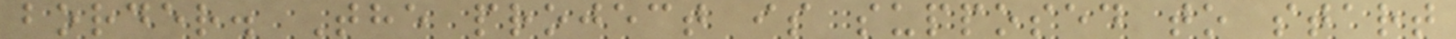border. The project is supposed to start
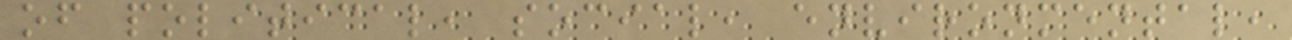of political, social, environmental,
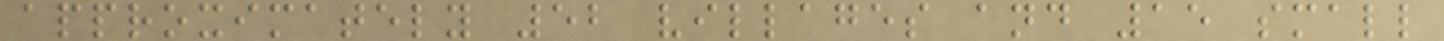approximately 52 villages and 15 small
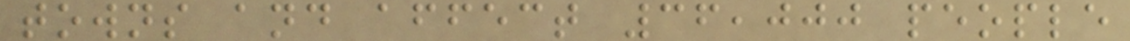towns and affect 36,000 people
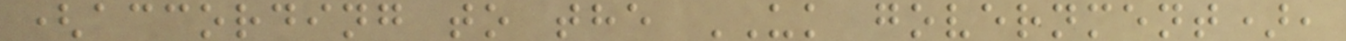(according to the UK government),
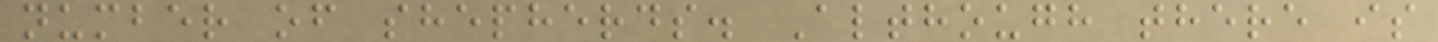number of shepherds. Although there is
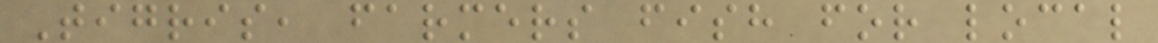Tigris, farmers fish for local
